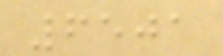6501
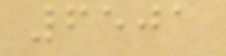6501
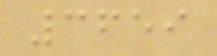3659
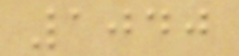1040
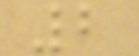2
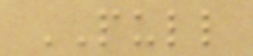PULL
